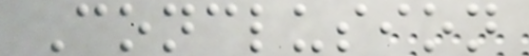Conclusion
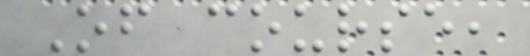Of course,
